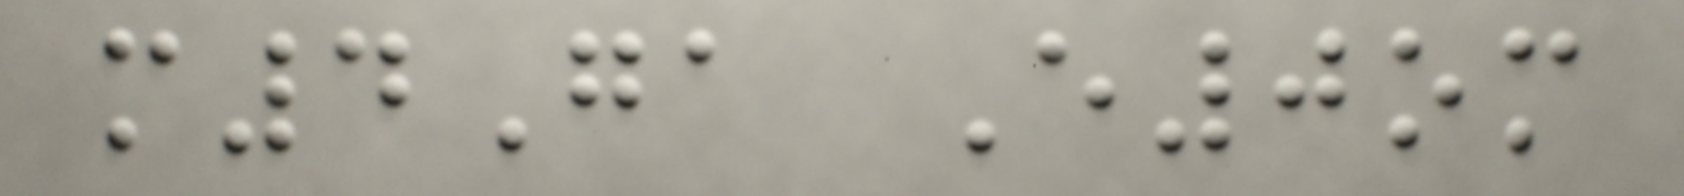m4Ga E0om
